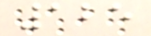125
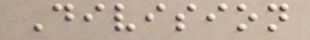Division
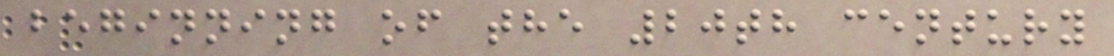beginning of the 20th century
